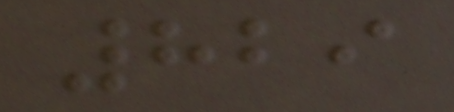829
